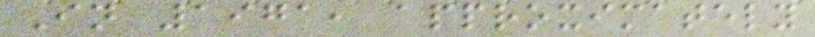In 1971, approximately
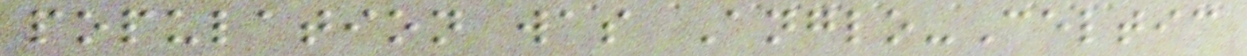population was Anglo-Celtic
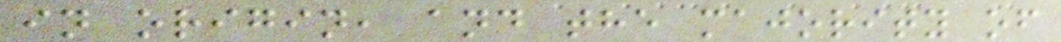in origin, and the majority of
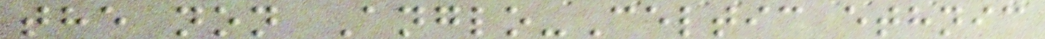the non Anglo-Celtic ethnic
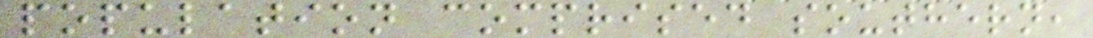population comprised southern,
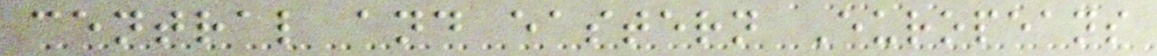central and eastern Europeans
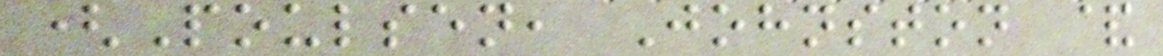(Poulsen, Johnston &
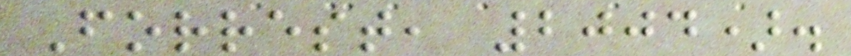Forrest, 2004).
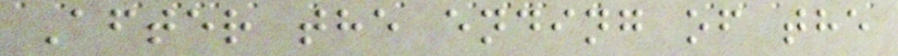After the ending of the
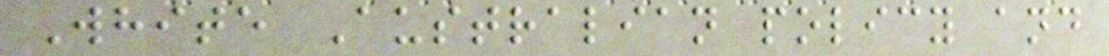White Australian policy and
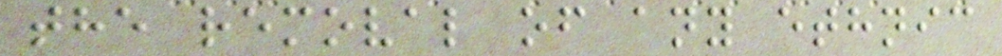the removal of any ethnic
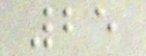25
